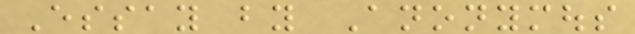Essay by Anonymous
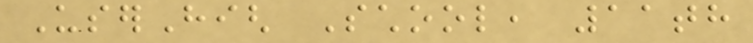UserHigh School, 11th
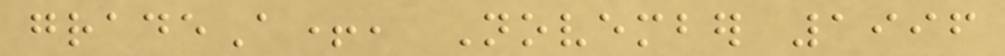gradeA+, November 1996
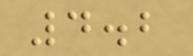4.2
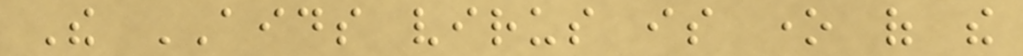The AIDS virus is one of the
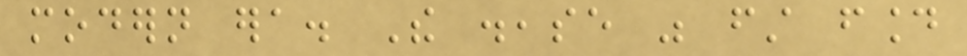modern era. The disease was first found
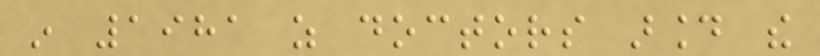in 1981 as doctors around the
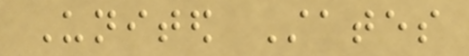United States
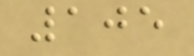105
